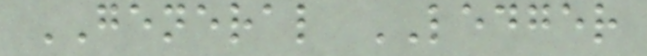GENERAL LEDGER
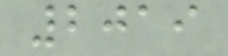2019
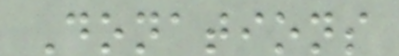Donations
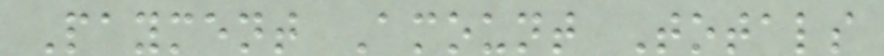Payment Amount Totals
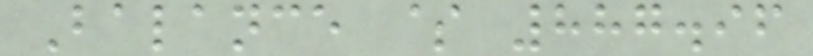Balance $ 887.96
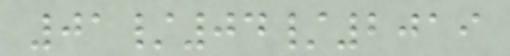01/04/2019
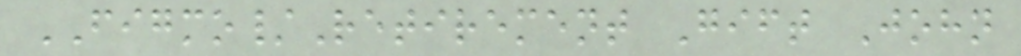FIGMO/Retirement Gift John
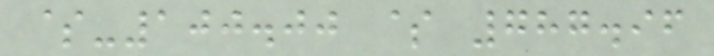$-100.00 $ 787.96
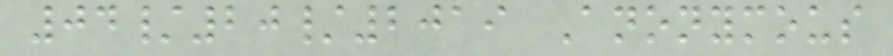04/20/2019 Anonymous
